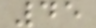45
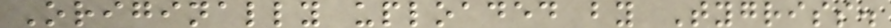Originally uploaded by Tygriss.
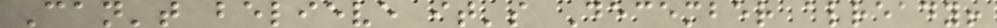Can't believe it's December already!
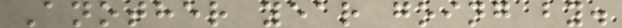Another year going by.
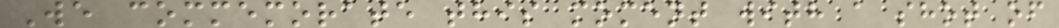We commemorate this moment with a shot of
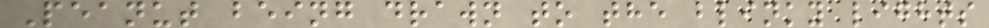Peanut being drawn to the blinky lights
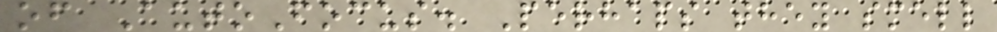of AutoFocus. Perhaps they smell
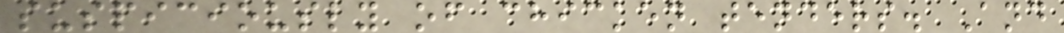suspiciously of chicken tenders. And
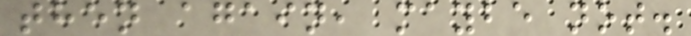then again, maybe not.
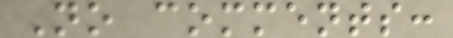No comments:
